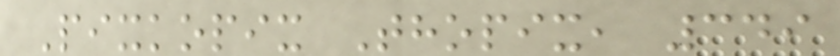Pixkopix Thopix, 349
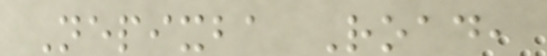Nepixba Road,
